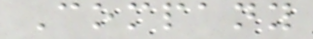Company
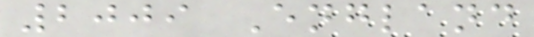2009 England
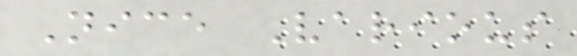Nice Various
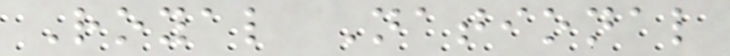Royal National
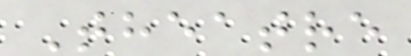Theatre
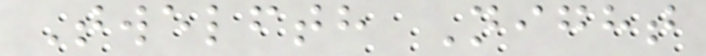Twelfth Night
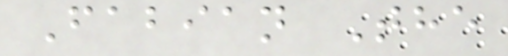Fabian The
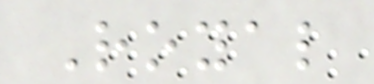Royal
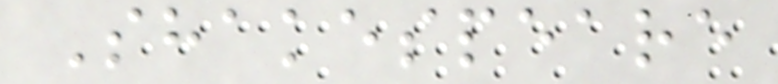Shakespeare
